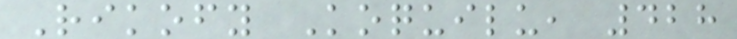Rikofy Koquilu, 428
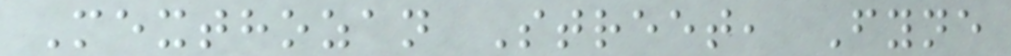Mexthozan Street, Fyne
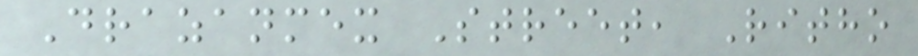Drazanmex Street, Ritho
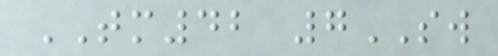TM42 7SW
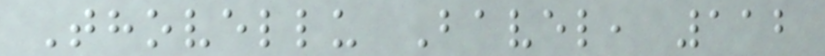Thovellu Bavel, 112
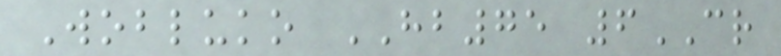Wobluko HB75 6CR
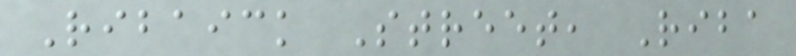Ribaick Street, Riba
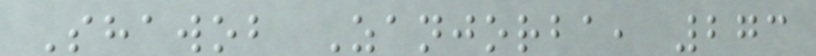Shawob Zanjorba, 273
